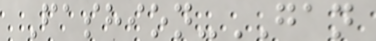Fashion-GAN
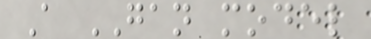A GAN model
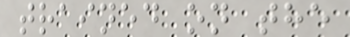trained on the
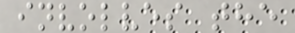involves the
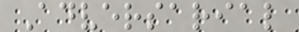Adversarial
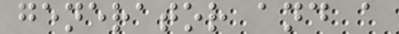generator and a
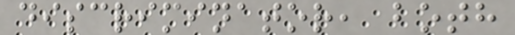discriminator, both
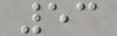53
